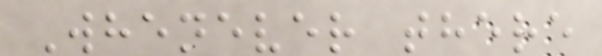Whenever there
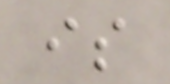is
